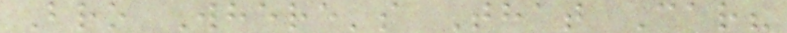Bro Where's That Car?
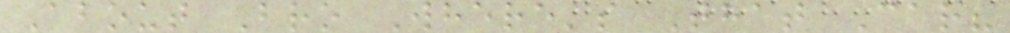About Bro Where's That Car?
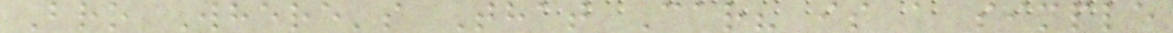Bro Where's That Car? is a simple
